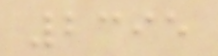2395
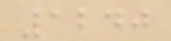1240
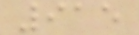915
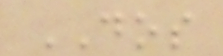DOS
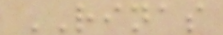RINAS
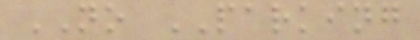NO PARKING
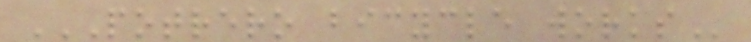POTRERO BICYCLE WORKS
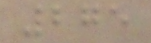275
